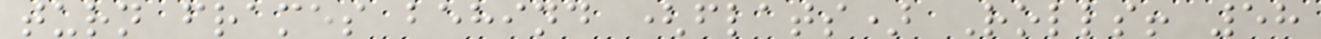turn frames behind (flats) Rolls! 58
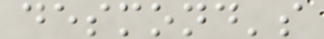desmond's
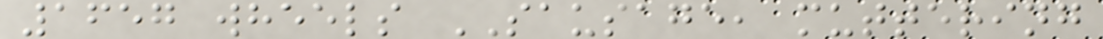1657 wheels SAUSAGE, muttering
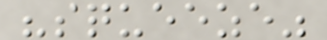"squeeze"
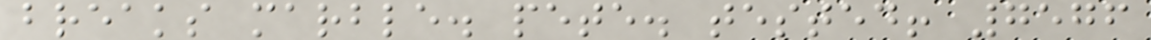breaks marble. pete. tested! 7576
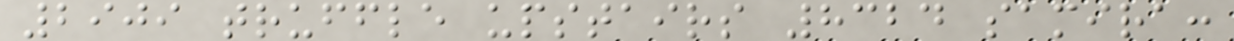2909 truffle upstairs 8324 samira:
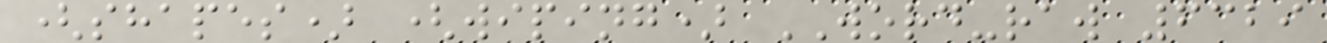(shapes) (wiping) WORD-raw 6329
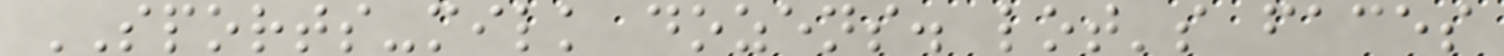SPORTS-milk dozens. lot's faces
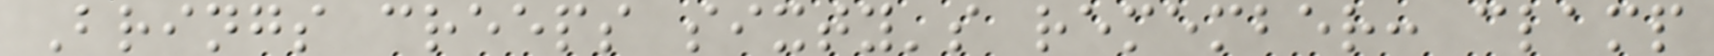Brings creeps sixty's remember: clamp
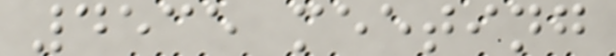4535 meeting
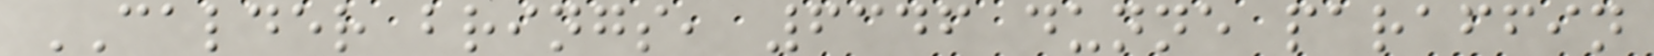CALDER brings, 6346 dunne paraffin
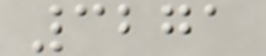3271
